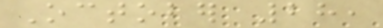October 28,
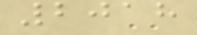2018
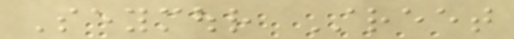Seymour Street
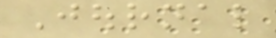Journal
